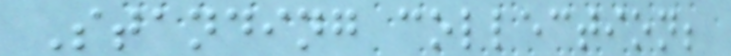Standing collection;
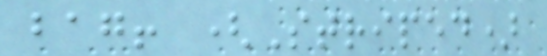bag! (Striped)
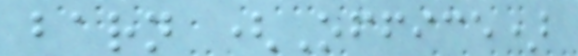barn (Office)
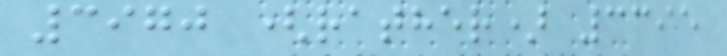3970 (rather) 3395
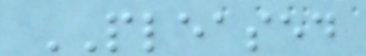PLEASED
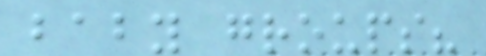baby groups?
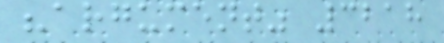"argument" 3218
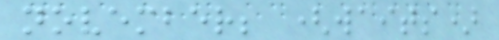november; (waits)
